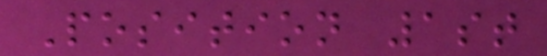Position 1st
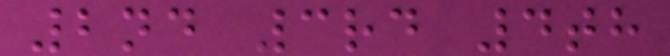2nd 3rd 4th
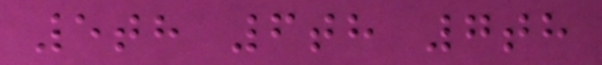5th 6th 7th
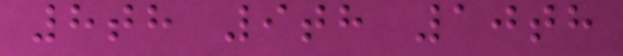8th 9th 10th
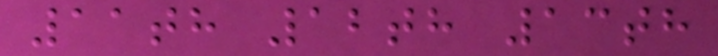11th 12th 13th
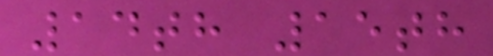14th 15th
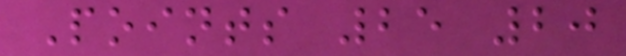Points 25 20
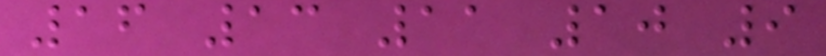16 13 11 10 9
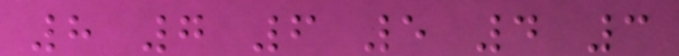8 7 6 5 4 3
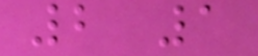2 1
